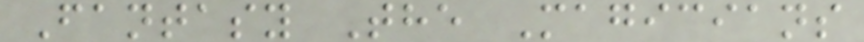Fantasy The Magicians
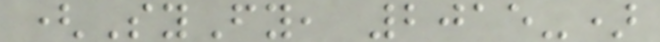(SyFy, 2015-)
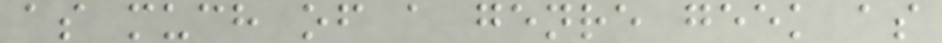as much of a genre geek as
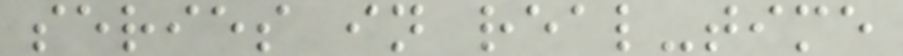series in real-time
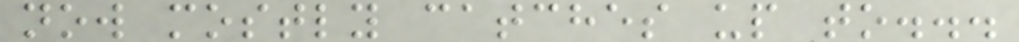now mostly catches up to...
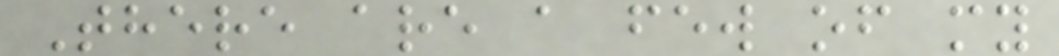There are a few of my
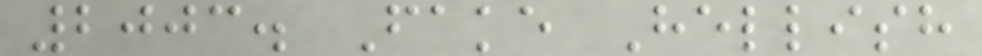2003. Fake Hellish
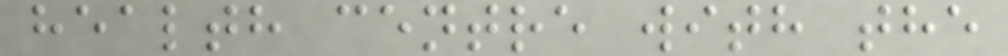health centre with the
